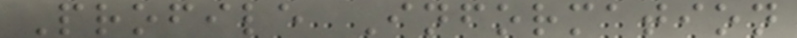Profile Information
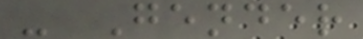- Gender
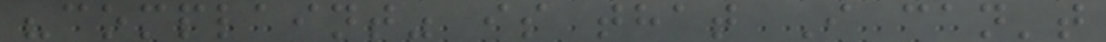"complaint" is that I can't
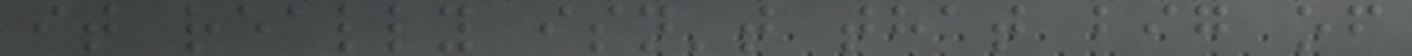it really isn't that big of
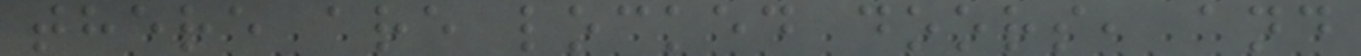there are locked doors, and
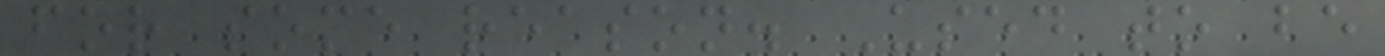for some reason. Used to be
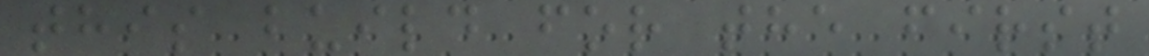this build for the first
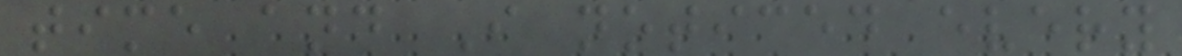time and I noticed every
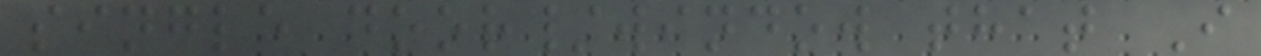single door/window that I
